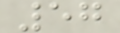57
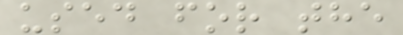used for the
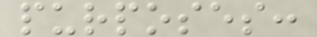purposes:
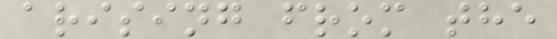arising from the
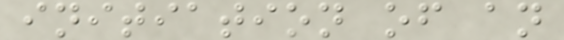initiation of an
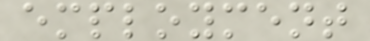employment
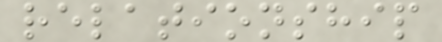relationship
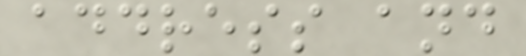address and
